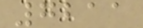7211
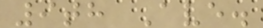9th Ave.
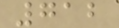712
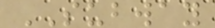SUBWAY
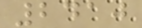2410
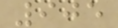905
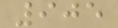905
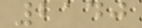2140
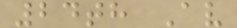24th Av
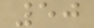50
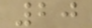20
